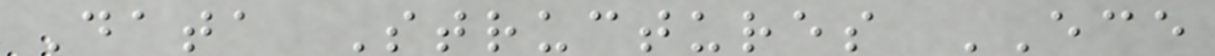Data Structures ECE
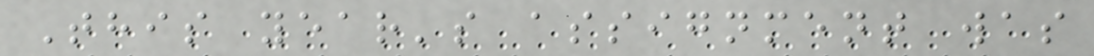This year's assignment was
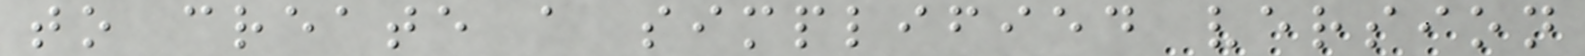to create a simplified version
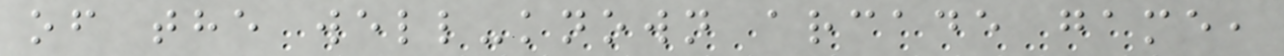of the well-known arcade game,
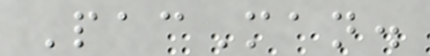PacMan.
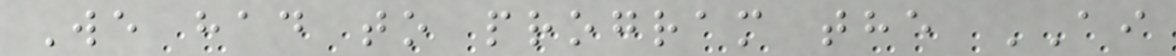We had to program the AI
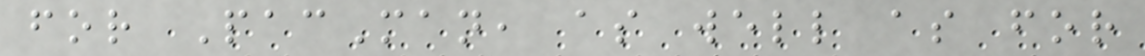for PacMan, as well as for
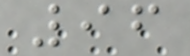96
